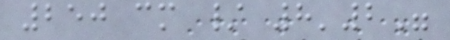250 cm / 8'2"
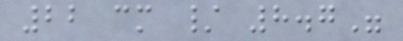22 cm / 8.7"
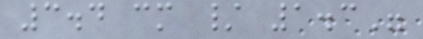3.4 cm / 1.3"
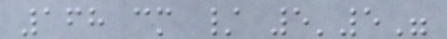168 cm / 5'5"
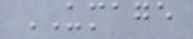UMAGE
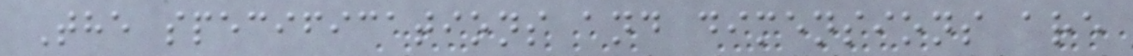The specifications and dimensions are
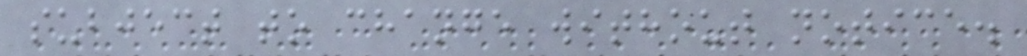subject to change without notice.
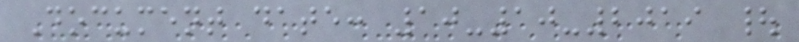Document date: 10-10-2019 |
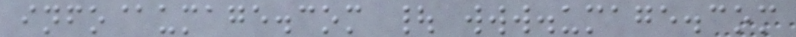info@umage.com | www.umage.com
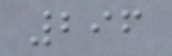296
